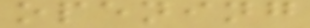opening
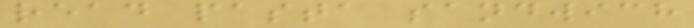read pasta sandwich
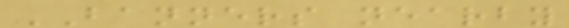BANNERS nearby
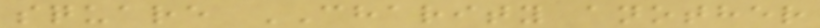square CHARITY another
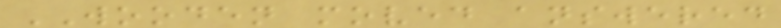WOODEN moved answered
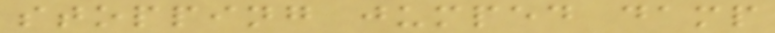stopping jumped damp
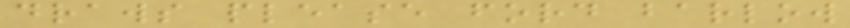draws please ford barlow
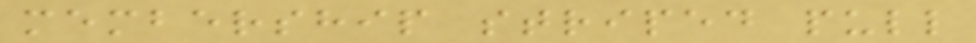membership striped pull
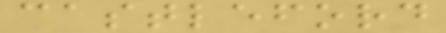castleford
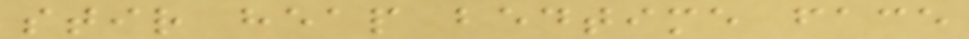stir heap bedtime face
